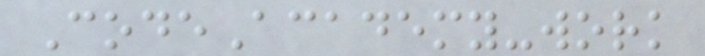CodeAcademy-work
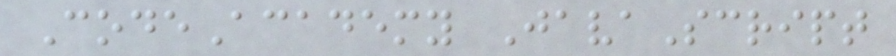CodeAcademy JavaScript
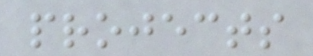projects
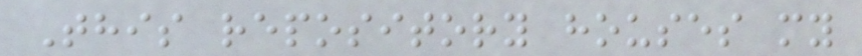This repository houses my
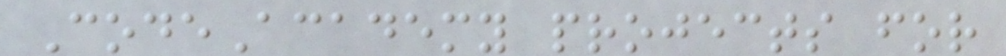CodeAcademy projects for
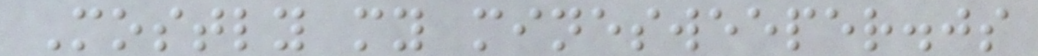Mostly my minesweeper.js
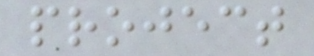project
